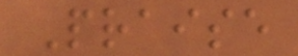Praise
